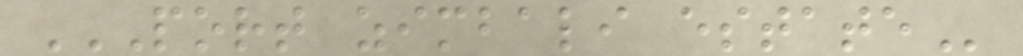PORT ZIMBALI ESTATE
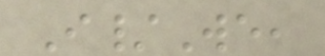I/We,
